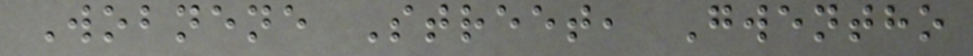Wobnene Street, Gwentho
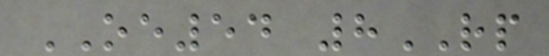OE54 8RP
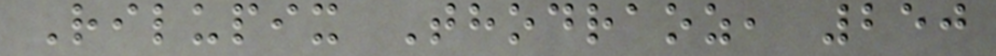Rilupix Thodraoz, 250
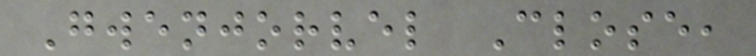Gwenjorvel Close,
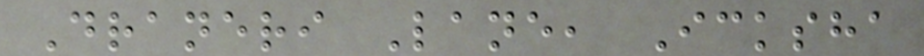Draneri Lane, Icksha
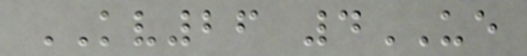KV26 4UE
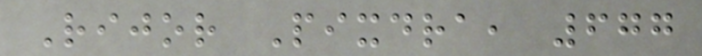Rijor Pixdra, 677
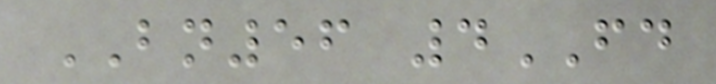BN56 4FD
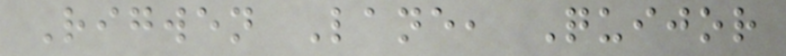Rigwen Lane, Quijor
